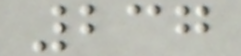237
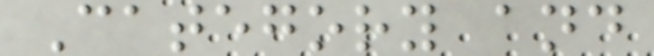Category and
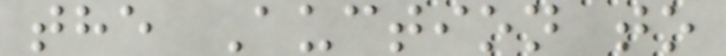the Auction to
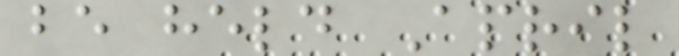be held April
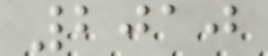2010
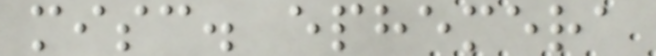misc. ephemera
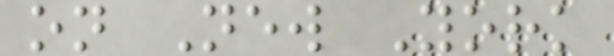on New York
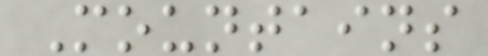Mountains
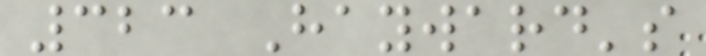323 Hayward's
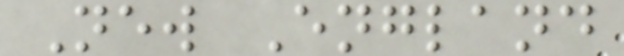New England
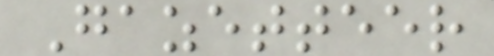Gazetteer
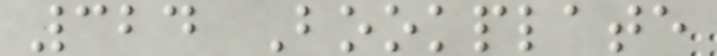324 Bookplate
